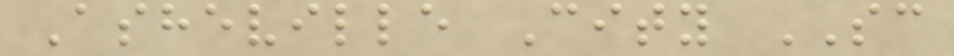Asheville City SC
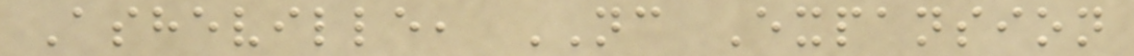Asheville, NC Expansion
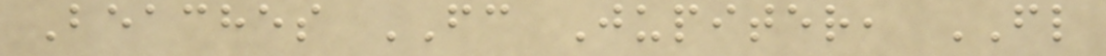Beaches FC Jupiter, FL
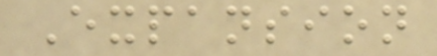Expansion
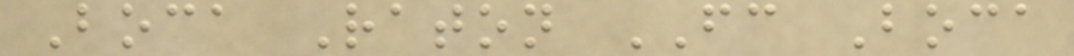Boca Raton FC Boca
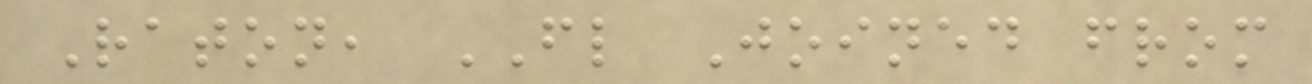Raton, FL Joined from
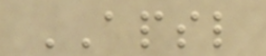APSL
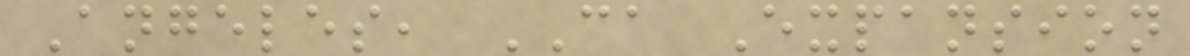Angeles, CA Expansion
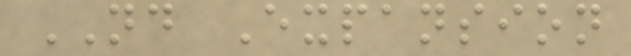ND Expansion
